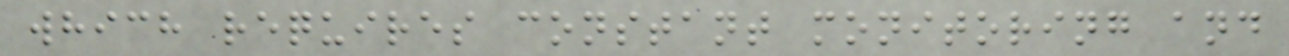which requires constant monitoring and
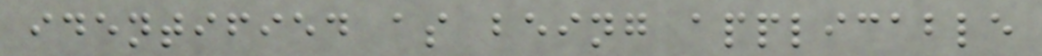identified as being applicable
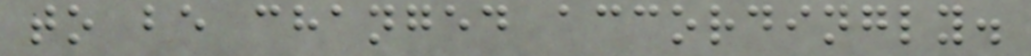to be changed accordingly.
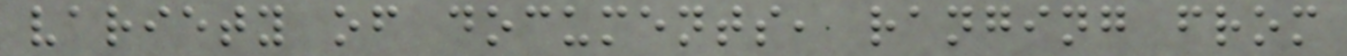variety of documents, ranging from
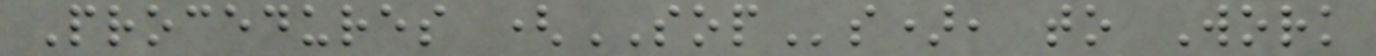Procedures (SOPs), to Work
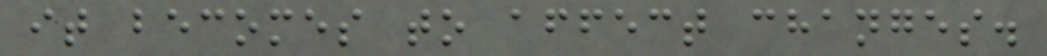it becomes to affect changes.
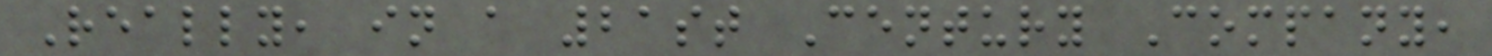Really, in a 21st Century Company,
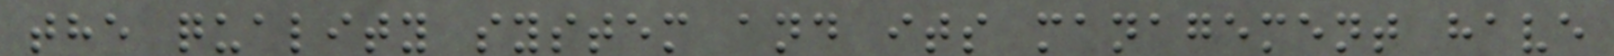the quality system and its management have
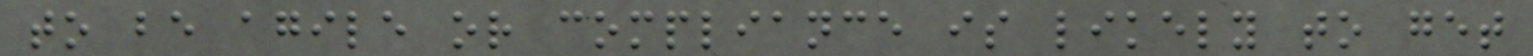to be agile or compliance is likely to get
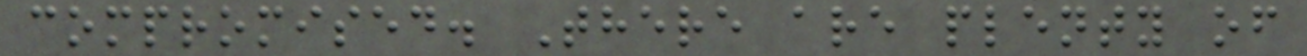compromised. There are plenty of
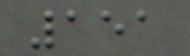151
